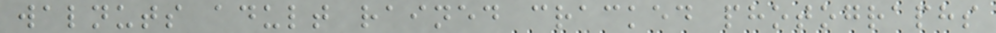walnuts adult rained cracked photographs
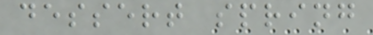dessert spring
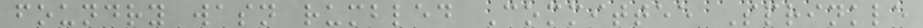foundry wasn rumbled Committee Sprinkle
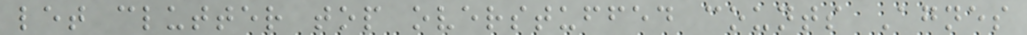let clutter top overstuffed counts Agnes
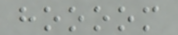hoooom
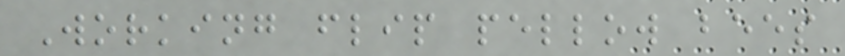Working flip pellow bees
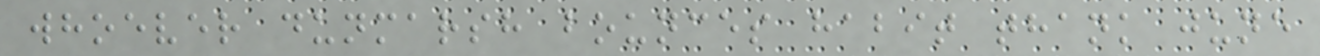whoever dunmarsh bounces habit thank june
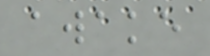awake
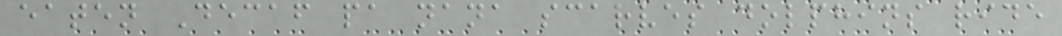eaten Decaf pa nana scarves dolphins ride
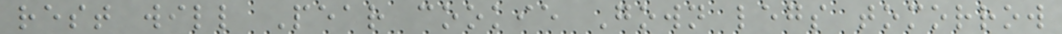rest will Pear cookie Gown legs tomorrow
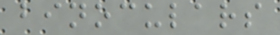binoculars
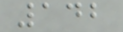142
